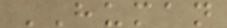HUMAN
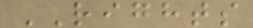RIGHTS
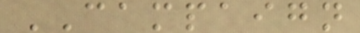CAMPAIGN
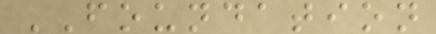FOUNDATION
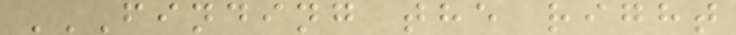FINDING THE RIGHT
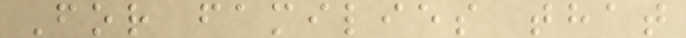For families that
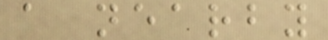a nearby
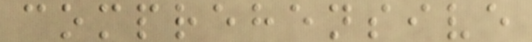comprehensive
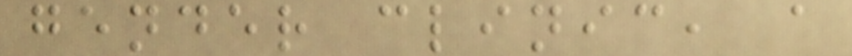gender clinic, a
